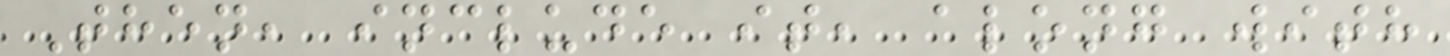Then, include it, along with
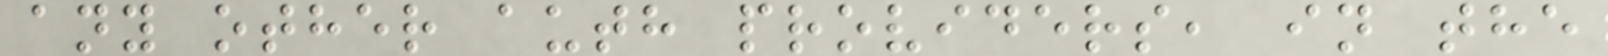any other auth providers, in the
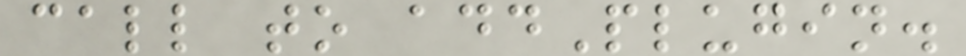call to addPlugin.
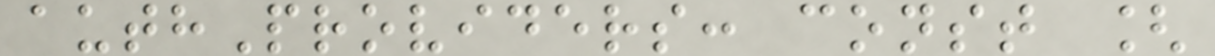authProviders: const [
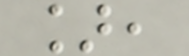],
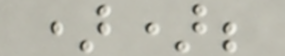));
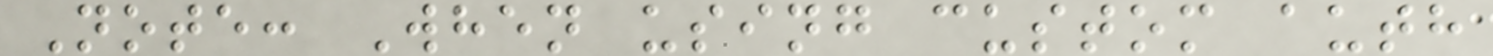Note: When using custom auth
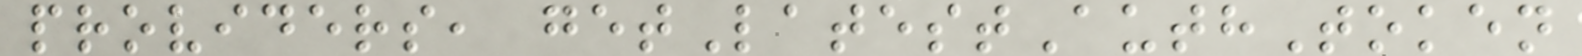providers, getLatestAuthToken
